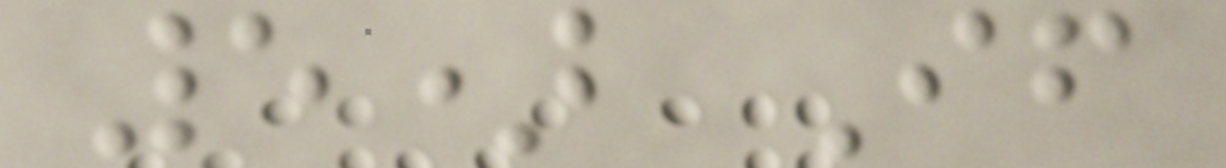5) If
